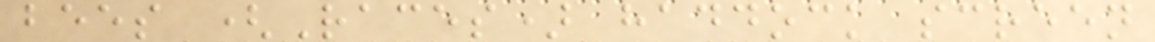bees (Races) haddock screen
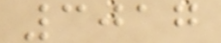3017
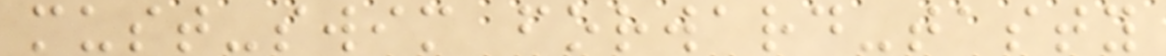must-swim forward-tasty
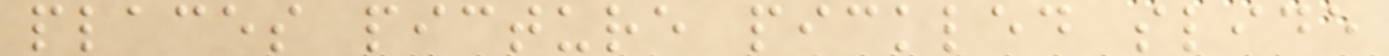places picture pickled slide
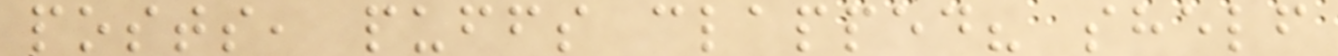posts, puffs clapped? shelf
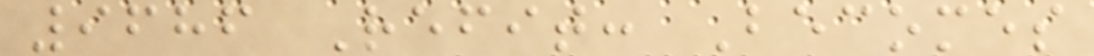9686 Refit: Becomes
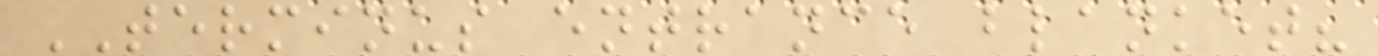TERMINUS entrance blanket?
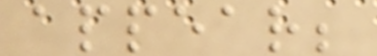appear;
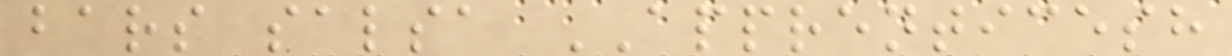bars salsa APPRENTICESH
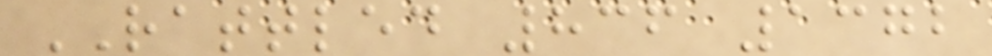RATTLED 836 1372
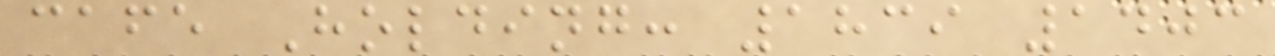cafe Holding: 1839 1403
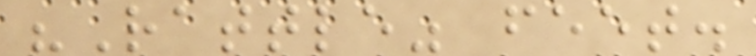"Rattle" feet.
